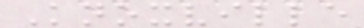Knoxville
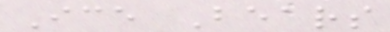Ice Bears
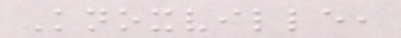Knoxville,
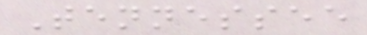Tennessee
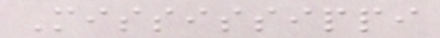Mississippi
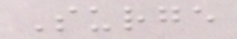Surge
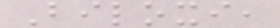Biloxi,
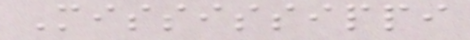Mississippi
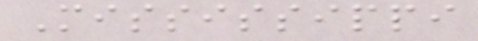Mississippi
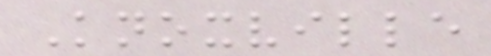Knoxville
